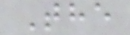The
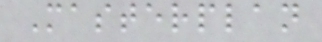Masterplan
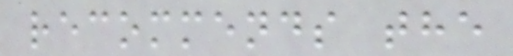recommends the
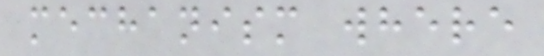mechanism where
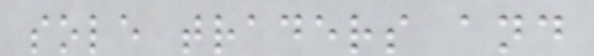sole traders and
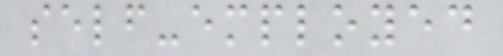self-employed
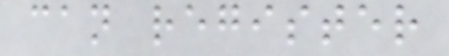can register
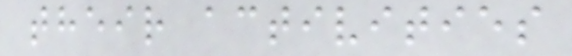their activities
